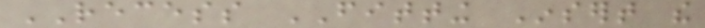RECESS FITTING Insert the
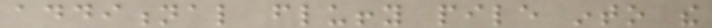additional fluffy pile into the
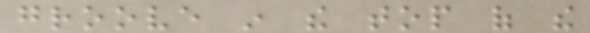groove in the top of the
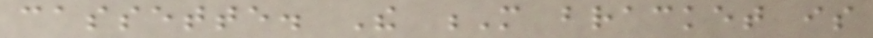cassette. The M bracket is
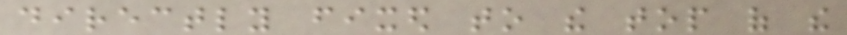directly fixed to the top of the
